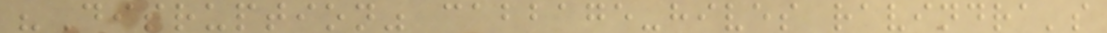"Disruption" cabbage-hives ravindra's
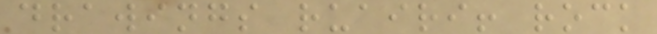drawings ruairi! rock
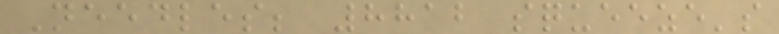Needles; 8812 squeeze's
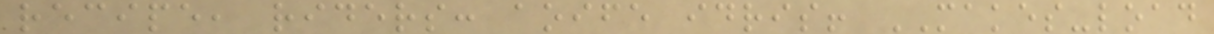recipe, riders: aoife idris! MAKES-load
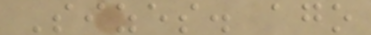Sizes. ago
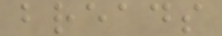breads
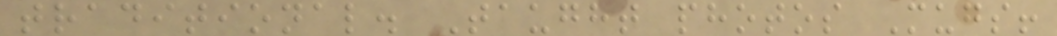traditional. Taught photos Mugs!
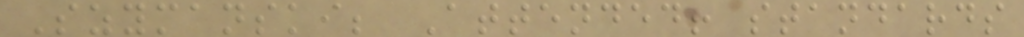Szymanski; Attended! standards
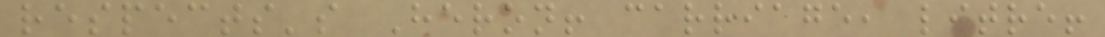respects's Heron! carriage, litre!
